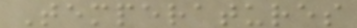Temperatures
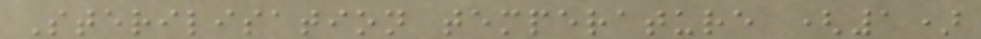Sterilisation temperature (1)
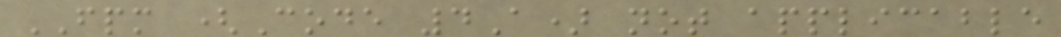FPM (Code 4A) not applicable
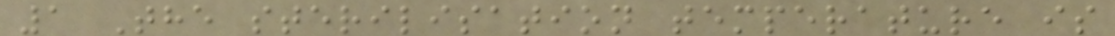1 The sterilisation temperature is
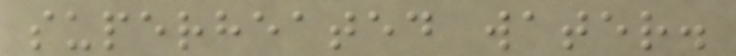superheated water.
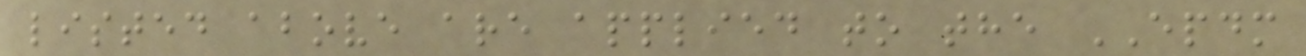listed above are applied to the EPDM
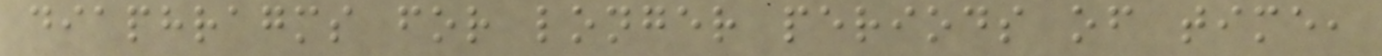diaphragms for longer periods of time,
